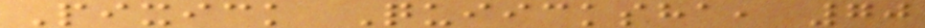Pixick Quiicksha, 70
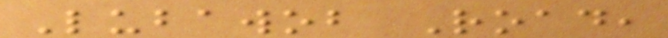Lubawob Road,
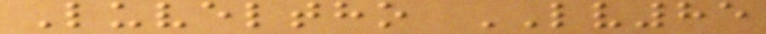Luveltho LV85
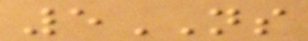5NS
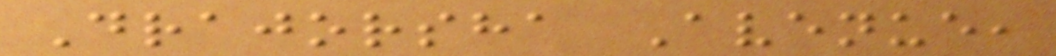Drajorsha Avenue,
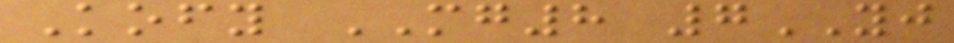Kofy MG8 7YJ
